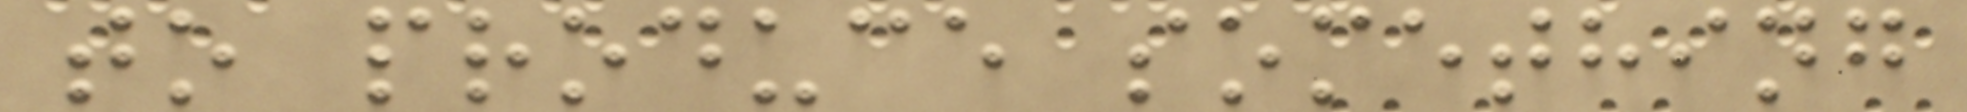to produce something
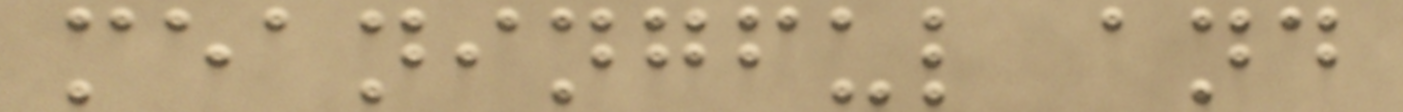meaningful and
